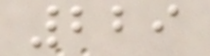229
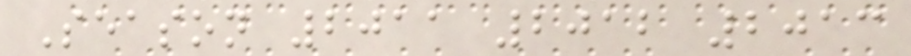Season 2011 2012 2013
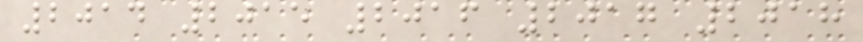2014 2015 2016 2017 2018
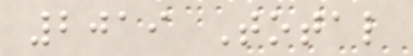2019 Total
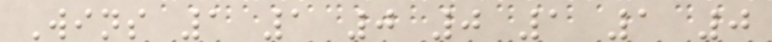Wins 1 1 0 0 1 1 0
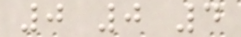0 0 4
